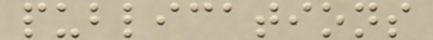publications
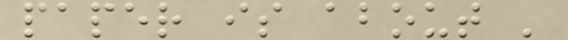paper is about '
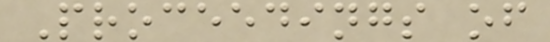Proceedings of
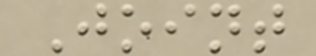Joint
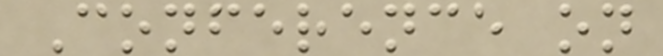Conference on
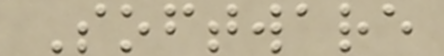Software
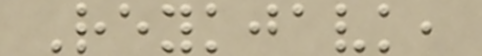Reykjavk,
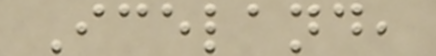Iceland,
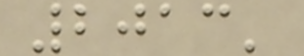2013'
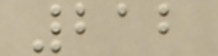212
